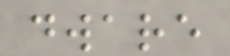dware
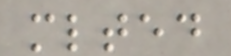mlted
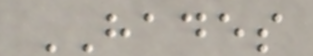HADES
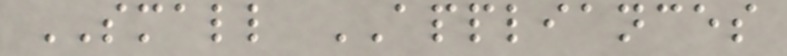SMALL APPLIANCES
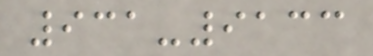931-9133
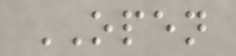OPEN
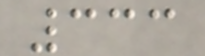333
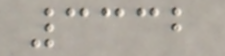3332
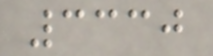3330
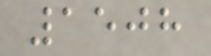1508
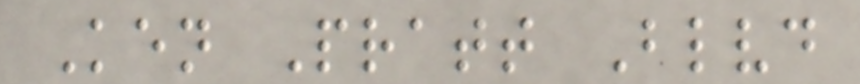Ken Pratt Blvd
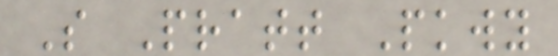S Pratt Pkwy
